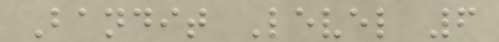Bandit Level 6
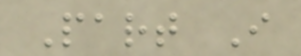Part I
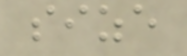size
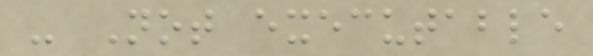- Not executable
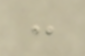:
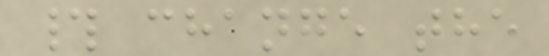# change the
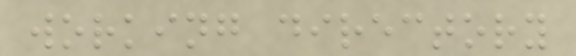working directory
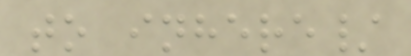to inhere/
